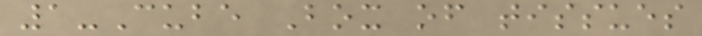1-Cube Box of tissues
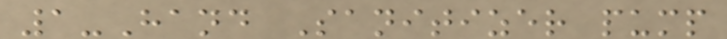1-Hand Sanitizer pump
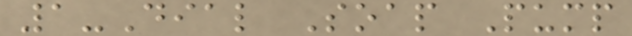1-Dial Soap Pump
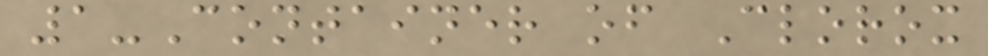1-Container of Clorox
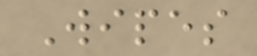Wipes
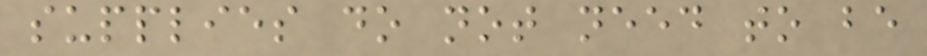supplies do not need to be
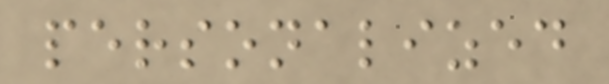personalized
